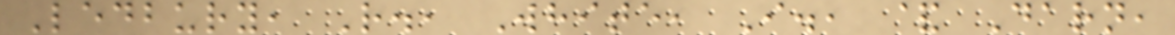Ledbury, R., White, I., & Darn,
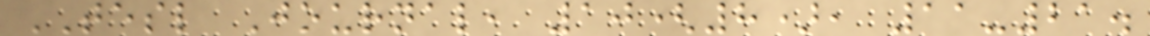TESL Journal, 10(8), 11-21.
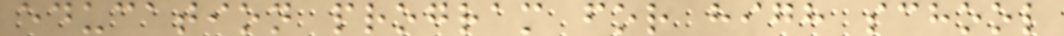education program for high school
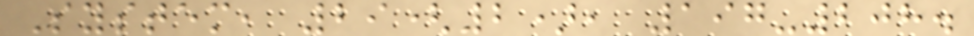System, 29(2), 197-208.
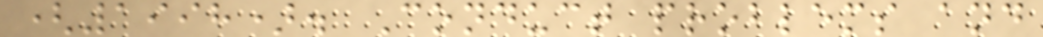(1998). Conduct problems and
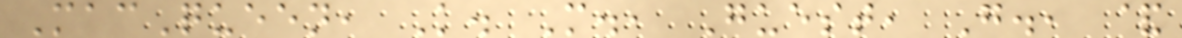MacQueen, K. M., Guest, G., &
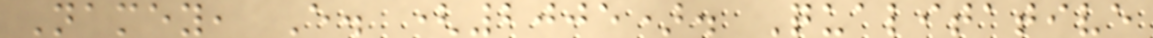Namey, E. (2005). Qualitative
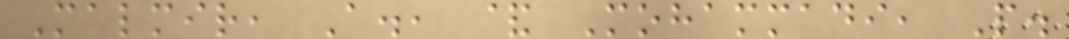Malmir, A., & Mohammadi, P.
